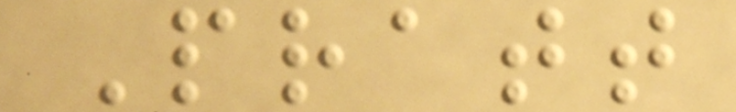Pratt
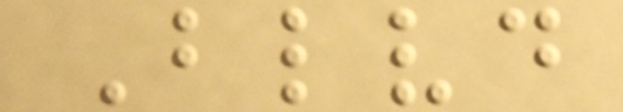Blvd
